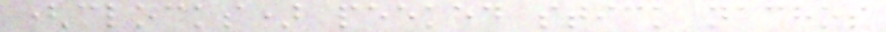(clocks) peeked stick nachos
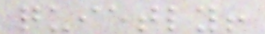quietly!
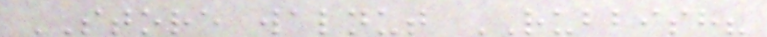STORE walnut RUBBISH?
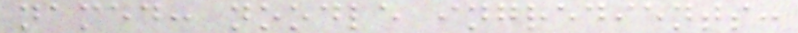named: noodle ingredients:
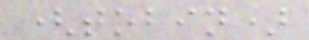(tobin)
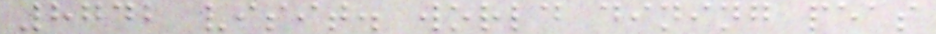8742 visit. world dining peas
